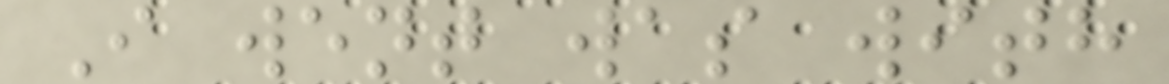I went was with
